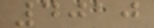4010
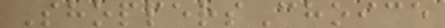ShoppersChoice
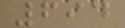694
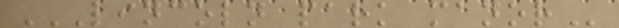LINCOLN PARK MANOR
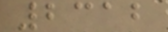2312
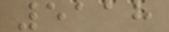5118
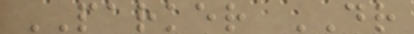PARKER DR
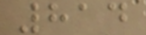814
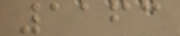1163
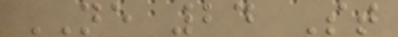NE 24 St
